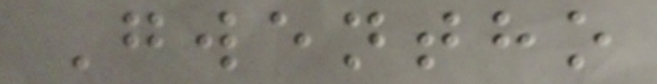Gwentho
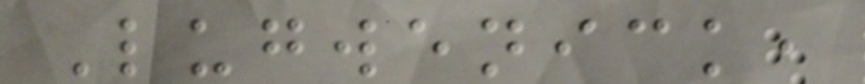Lugwenick,
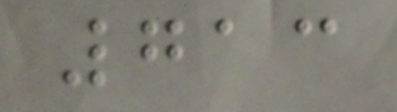713
